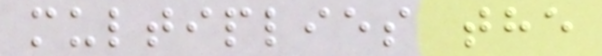multiplies the
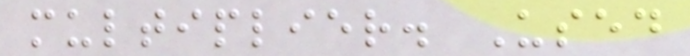multiplier. Used
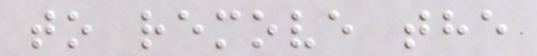to remove the
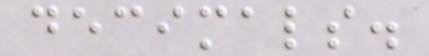decimals.
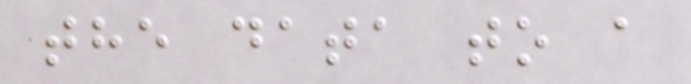the data to a
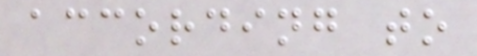according to
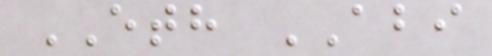ETH ABI
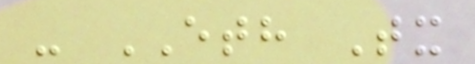- ETH Tx
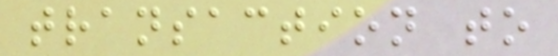transaction to
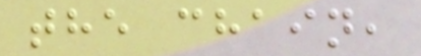the chain,
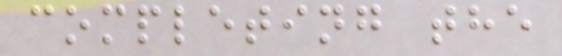completing the
